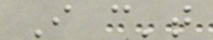I can't
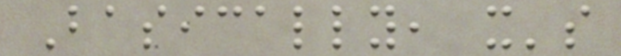Basically, it's
